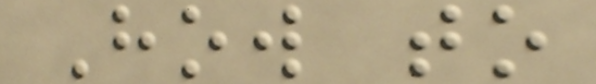How to
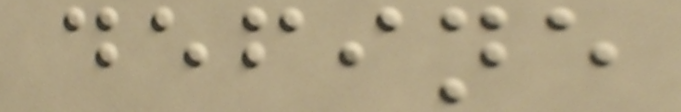define
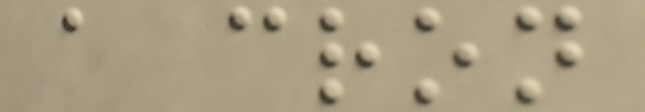a cron
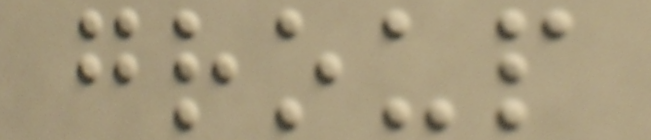group
